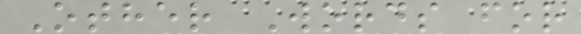Other Words for
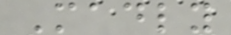Madly
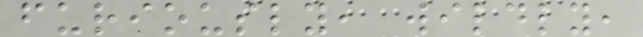furiously, wildly,
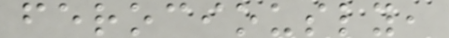ferociously,
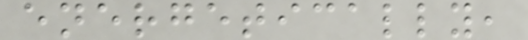energetically,
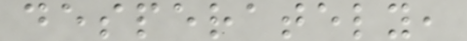desperately,
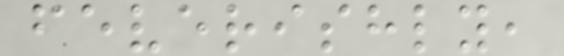feverishly,
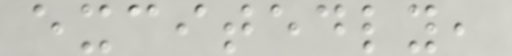excitedly,
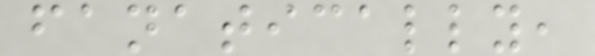fanatically,
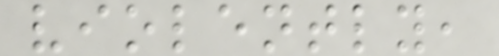violently,
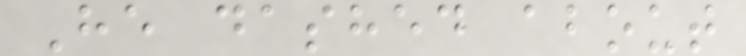He dashed about
